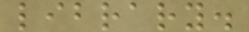library.
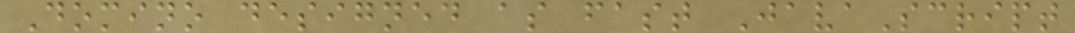Domino designed as fast JavaScript
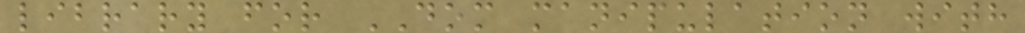library for DOM manipulation with
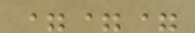===
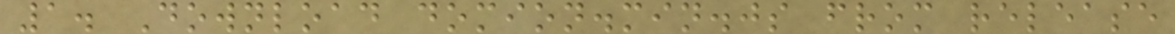1. Download domion.min.js from release
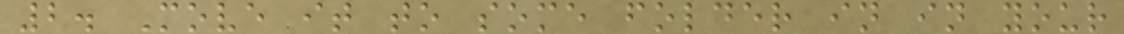2. Move it to some folder in in your
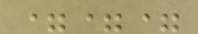===
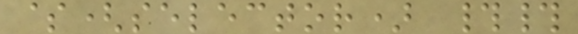$(selector) ##
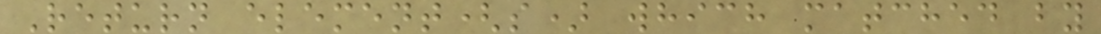Return element(s) which matched by
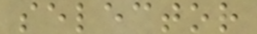selector
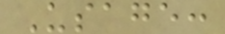Usage:
